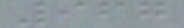967
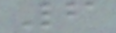6
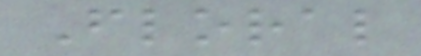Floral
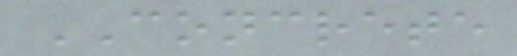CONCRETE
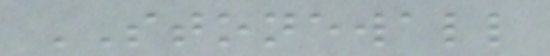STONEWALL
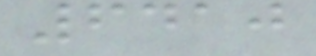6410
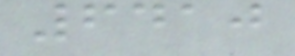6410
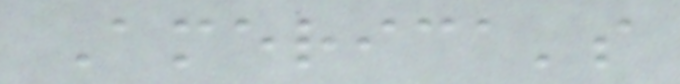America's
